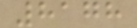8178
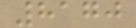8170
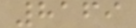8169
